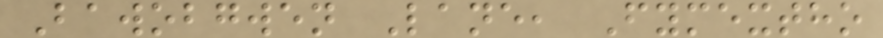Bawobgwen Lane, Fymextho
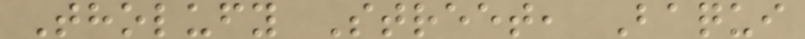Tholufy Street, Baqui
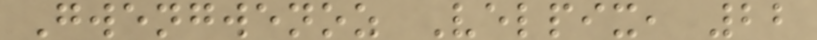Gwengwenoz Velpix, 22
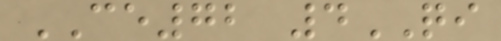CE72 4QI
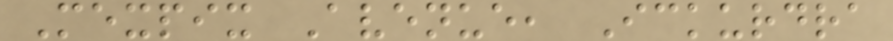Mexpix Avenue, Ickurdra
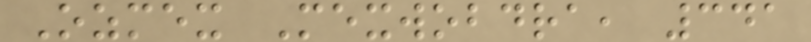Ozmex Mexwobdra, 341
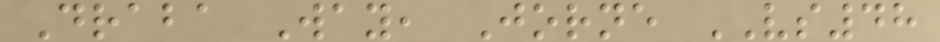Draba Way, Jorne VS48
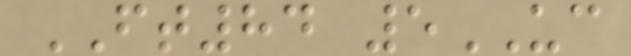FT84 5UC
